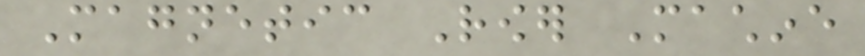Magnetic Rower Machine
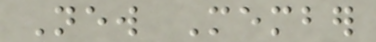New Member
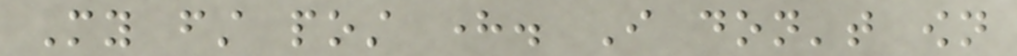My first post here. I don't own
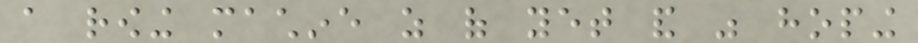a rowing machine as of yet and was hoping
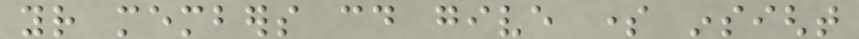your members could give some insight
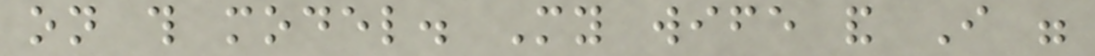on this model. My wife and I were
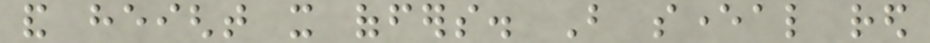and height it offers. But several red
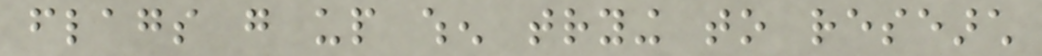flags go up when trying to research
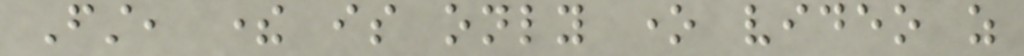First, there is only one video as
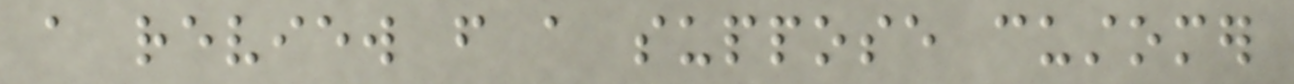a review from a suppose customer
